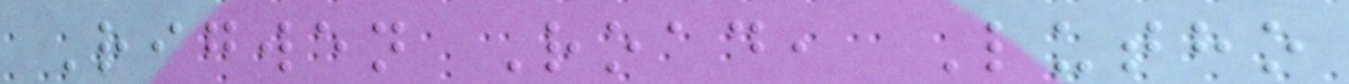Rigwen Road, Lutho
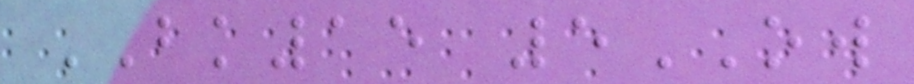BK15 5OW
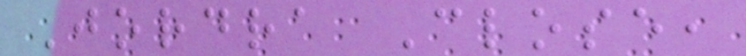Jordra Close,
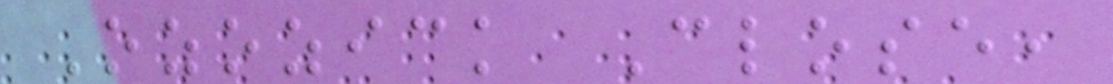Ozozick Close,
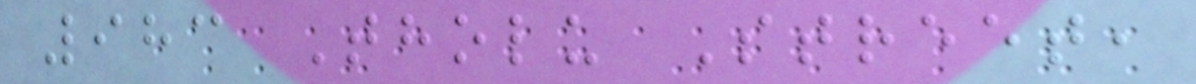983 Tholu Street,
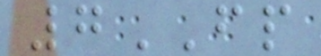7FP
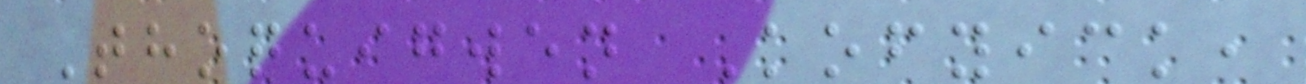Thoquigwen Kofyick,
